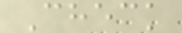Check
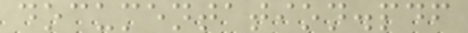documentation.pdf
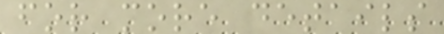for more details
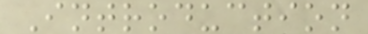Introduction
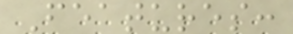Features:
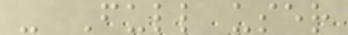- Full user
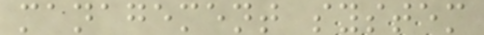management system
